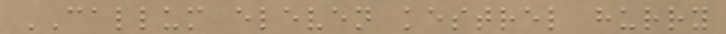CALLUM eleven kestrel hurry
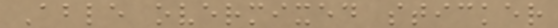Able overmixed sticker
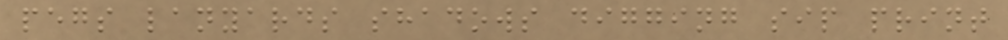pegs lanyards shadows digging sip print
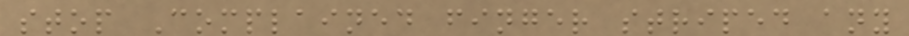stop Complained finger striped any
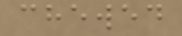chewed
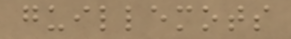guillemots
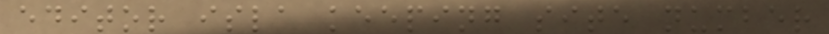editor isla keeping site number
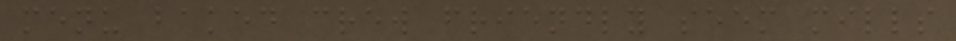menu baked crew friendly seem mills
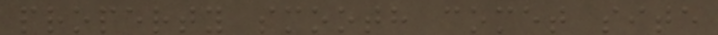property smooth comet site
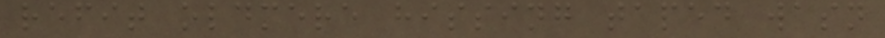refit oldmere hissing taped wasn
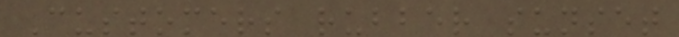Customers rubber sunset
